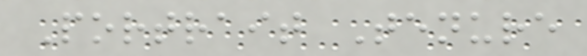Portrait Tenure
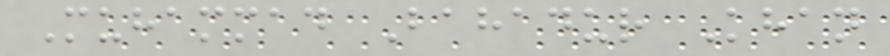Muhammad Bahadur Khan
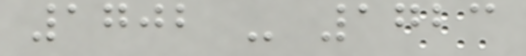1702 - 1723
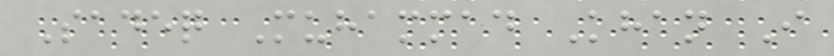Sadeq Muhammad Khan I
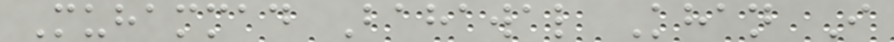Muhammad Bahawal Khan I
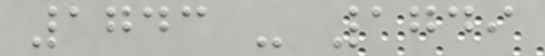1743 - 1749
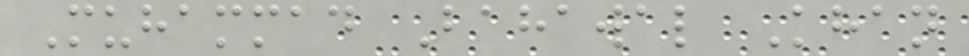Muhammad Bahawal Khan
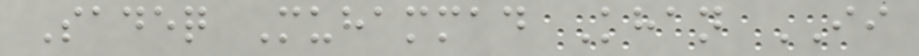Sadeq Muhammad Khan II
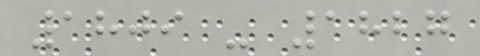1809 - 1827
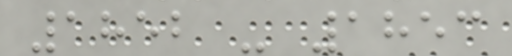1852 - 1853
